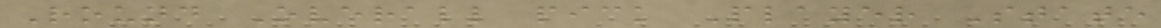Round Overall pick Player State
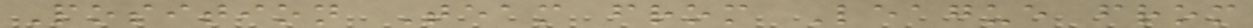Position Team from League from
